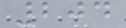204
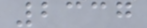2337
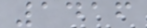1416
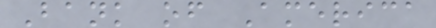Bank of America
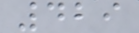429
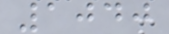1040
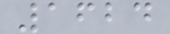1624
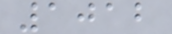1012
